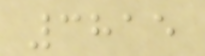3815
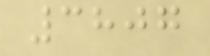3807
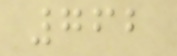762
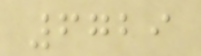6729
